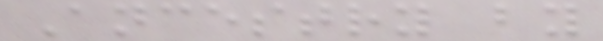Ancestry by
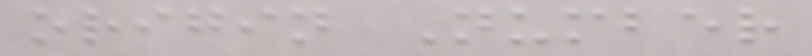origin Number
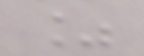%
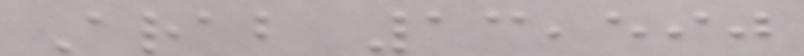Arab 13,590
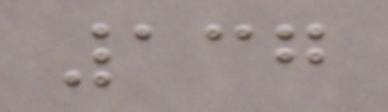137
